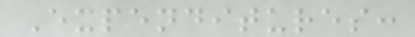Expenditures:
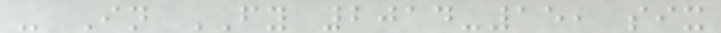- In FY 2014-15, six
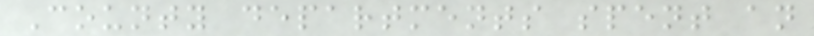County departments spent an
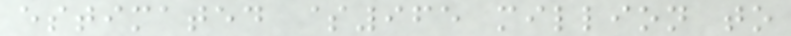estimated $965 million to
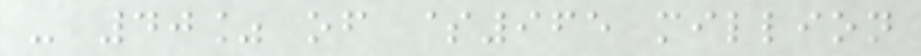- 40% of $965 million
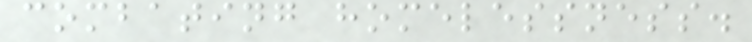combating homelessness.
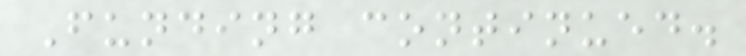Funding continued.
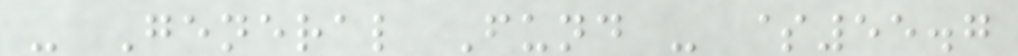- General Fund - $55.7
